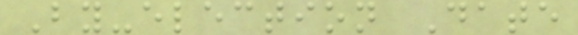By-election Date
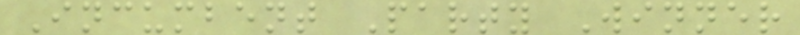Incumbent Party Winner
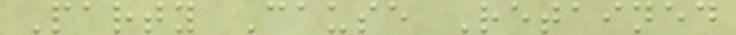Party Cause Retained
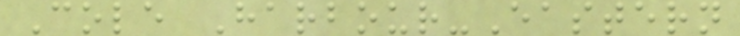Cole Harbour-Eastern
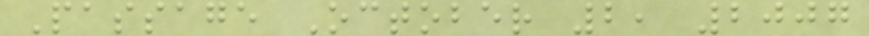Passage October 2, 2007
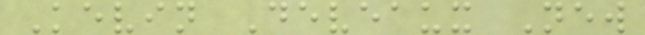Kevin Deveaux New
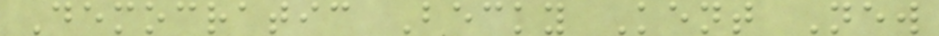Democratic Becky Kent New
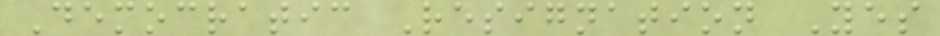Democratic Resignation Yes
